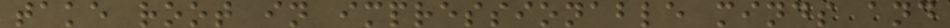take root in impressionable minds and
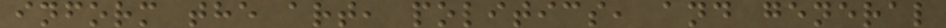inform the art, politics, and general
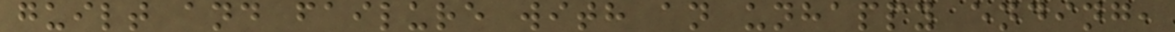guilt and failure with an unhappy ending,
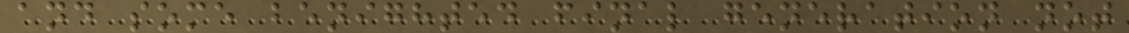and some benighted final generation not
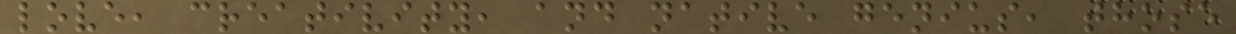love, creativity, and native genius, those
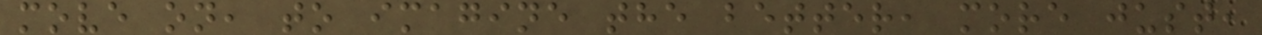move on, to imagine the better, more just,
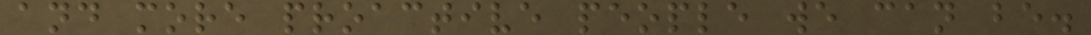and more proactive people we can be.
